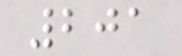201
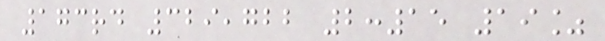173rd 329,722 2:15 19%
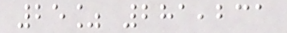25% 281,231
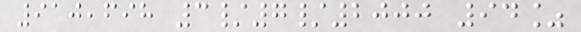910,698 3/7/2000 94%
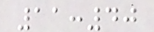11:40
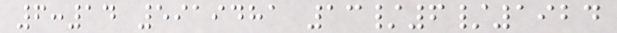6:14 5919481 13/6/1924
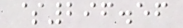$296.56
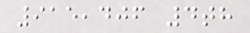915,406 4th
